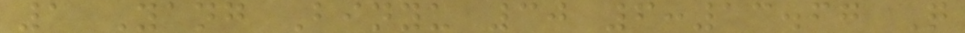1 Yang Binyu 30 6:13.67 Q
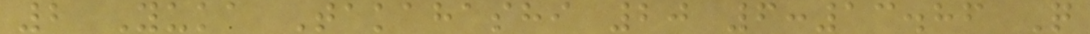2 Yuka Takahashi 20 6:13.86 Q
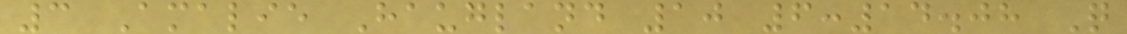3 Amalie Haugland 10 6:14.08 Q
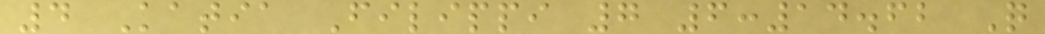4 Katia Filippi 7 6:14.62 Q
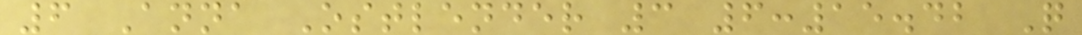6 Anna Ostlender 3 6:15.42 Q
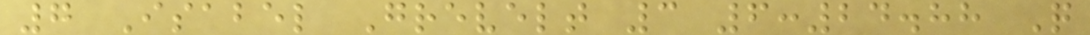7 Isabel Grevelt 3 6:24.88 Q
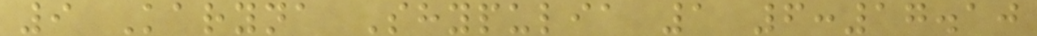9 Karyna Shypulia 1 6:17.10
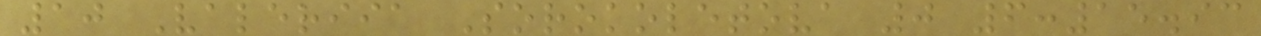10 Valeriia Sorokoletova 0 6:15.93
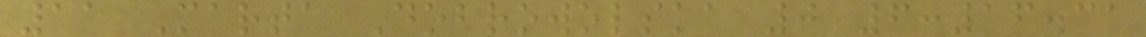11 Marta Dobrowolska 0 6:16.31
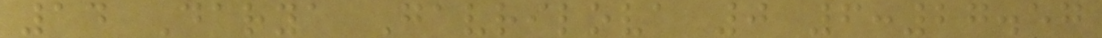14 Darya Gavrilova 0 6:27.57
